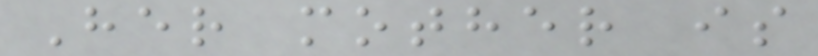Her mother is
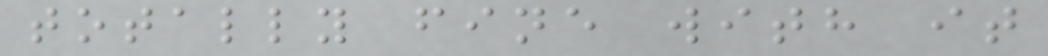totally fine with it
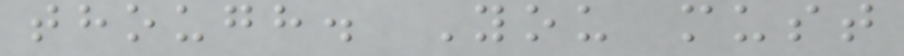though. You must
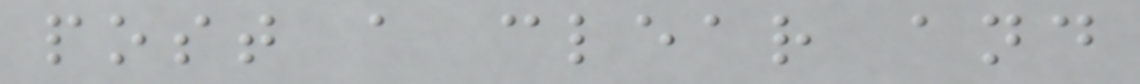post a clear and
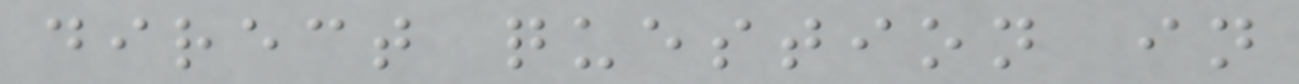direct question in
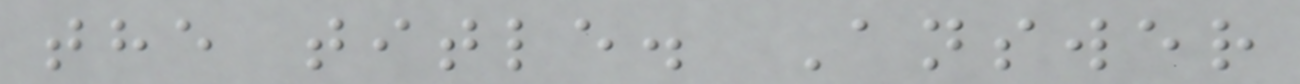the title. Answer
